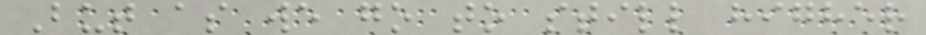But as we go to still higher
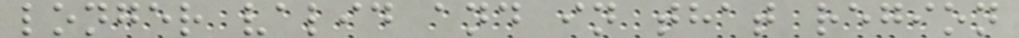longer valid and in that region
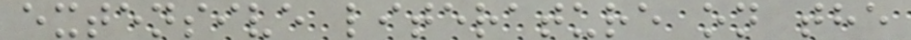extensive literature on the
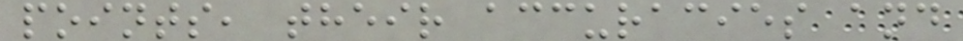points, their accuracies and
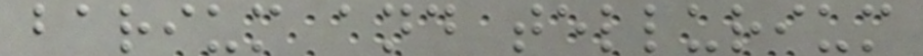barium and tellurium
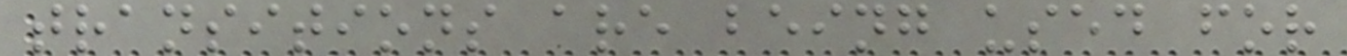transitions are being used for
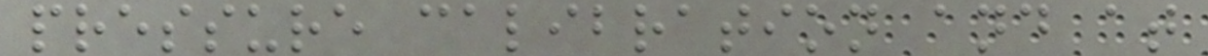pressure calibration and at
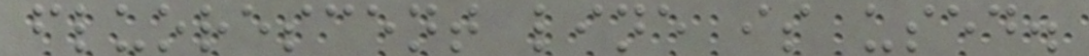fluorescent line is used.
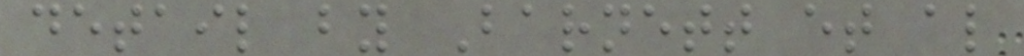detail by Barnett et al
